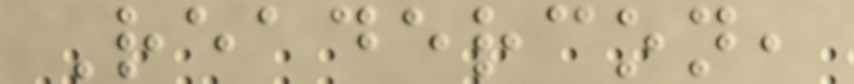Readercon,
